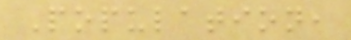Population,
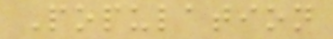Population
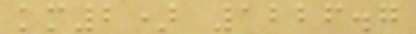km2) 1226.7
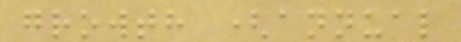growth (annual
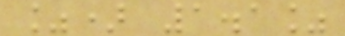%) 1.1%
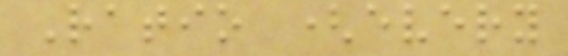Ratio (every
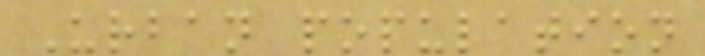Urban population
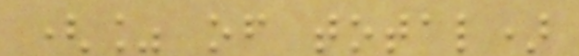(% of total)
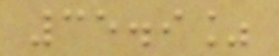35.9%
